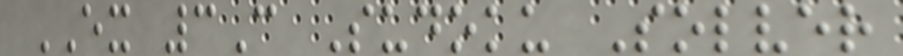EX 3C Sudoku Solver
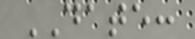DATE:
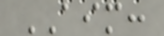AIM:
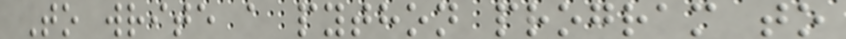To write a python program to
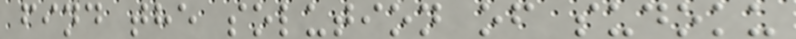find the solution of sudoku
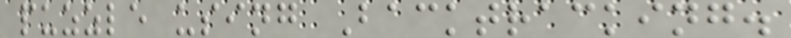puzzle using Backtracking.
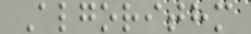Algorithm
